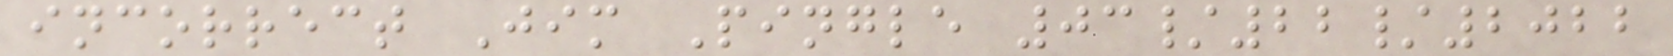incorrect Jim Pingle 03/22/2022
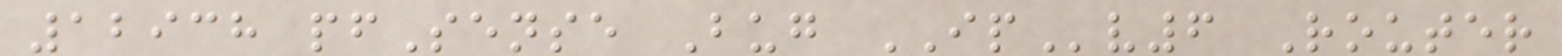12938 pfSense Bug IPv6 Router
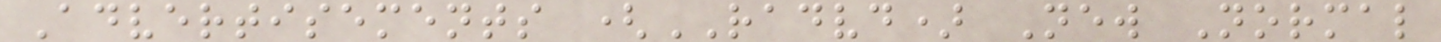Advertisements (RADVD) New Normal
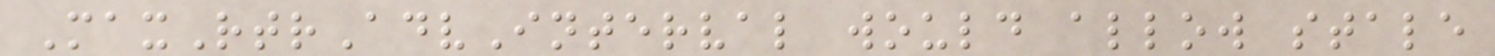MaxRtrAdvInterval would allow stale
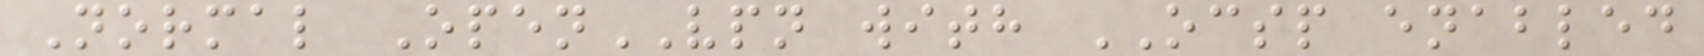Normal OpenVPN with OCSP enabled
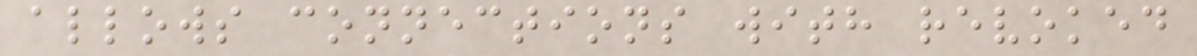allows connections with revoked
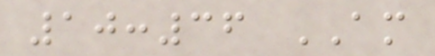10:36 AM
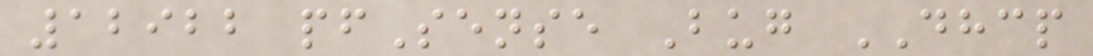12922 pfSense Bug DHCP
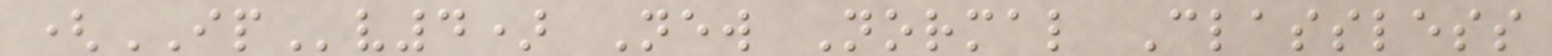(IPv4) New Normal Classless
